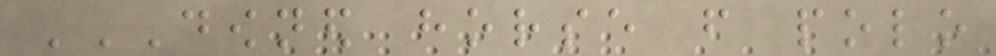DOWNED HORSE FROM POLO
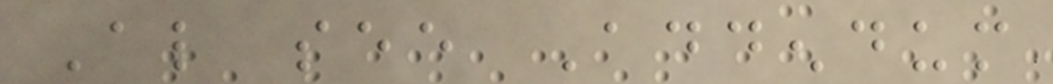Also see Addendum
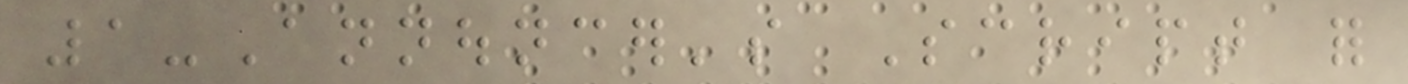1-Announcer's Script for
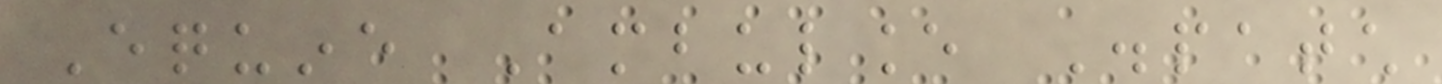Equine Ambulance Dispatch
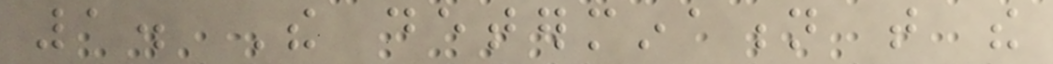1. The determination that the
